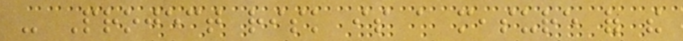- Project risk is a measure of the
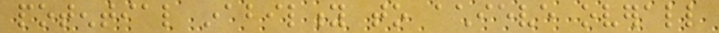potential inability to achieve overall
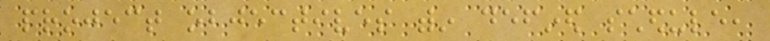project objectives within defined schedule,
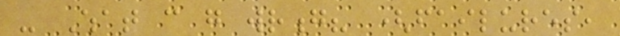- What can go wrong? (failures,
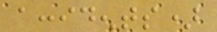accidents)
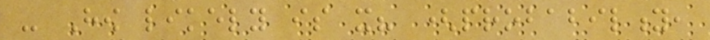- How likely is it? (probability,
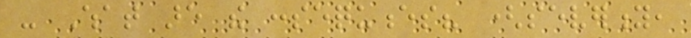- What are the consequences? (severity,
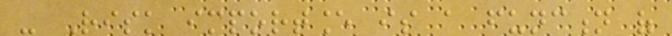- Risk importance is a function of
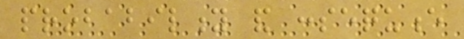probability and consequence
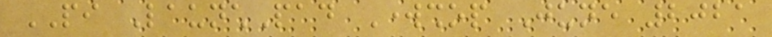PI LaunchPad Workshop June 2021
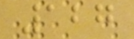127
